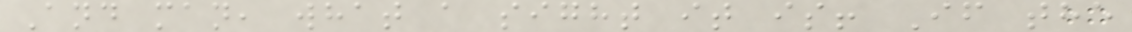And man, what a sight it is! If the
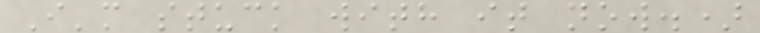I'm stuck with it now.)
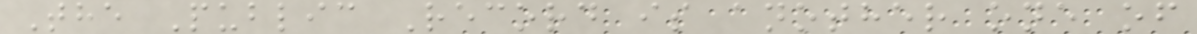The Public Record is another one of
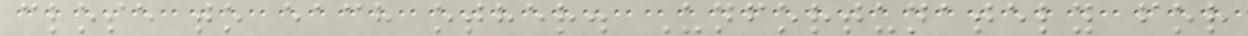close to each other. Unfortunately for
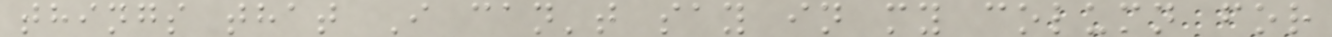things that I can't say in my column for
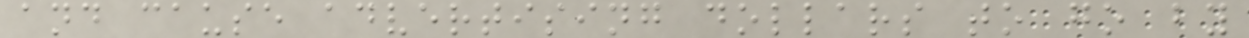and cause advertising dollars to go by
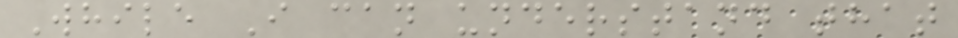While I can understand that
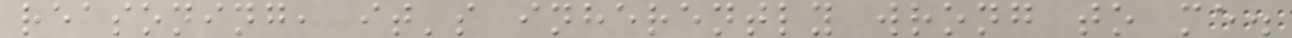reasoning, it's inherently wrong to me.
